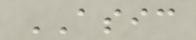ASIC
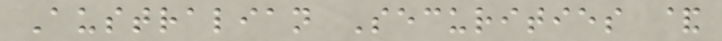Australian Securities &
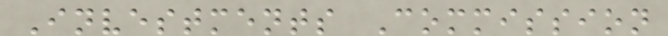Investments Commission
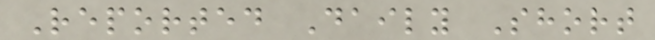Reported Daily Short
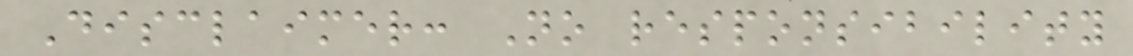Disclaimer: No responsibility
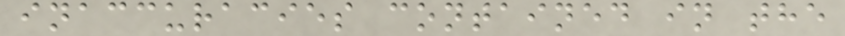inaccuracies contained in the
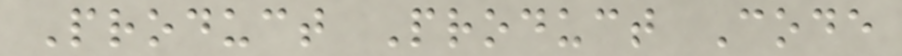Product Product Code
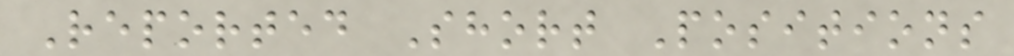Reported Short Positions
